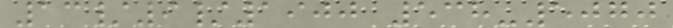13/9/1900 538-5070
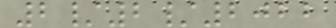2/2/2022
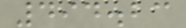494.23
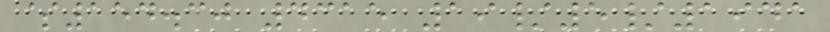$154.30 4315 19/5/1941
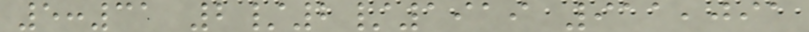5:31 2/2/1919 911,091
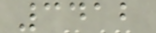3412
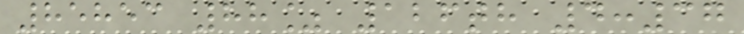85853 88% 126th 4:37
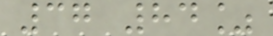37 84%
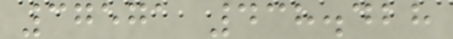37571 438.428
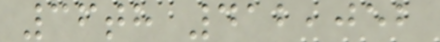36th 412,052
